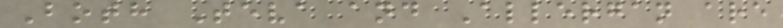Both Teva and Allergan are
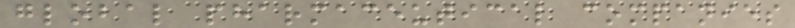global pharmaceutical companies
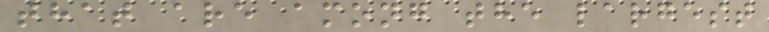that are among the largest
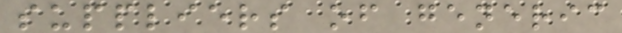suppliers of generic
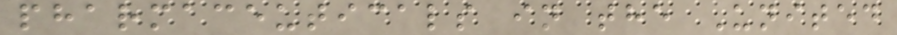pharmaceuticals in the United
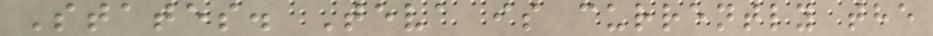States. Teva is currently the
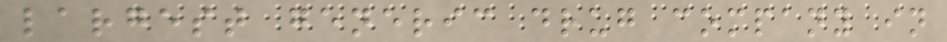largest generic drug company in
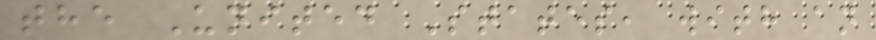the United States, with an
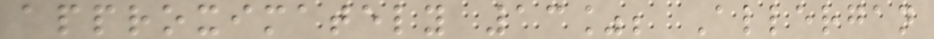approximately 13%; Allergan
